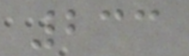233
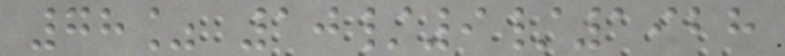78% 10/9/1928
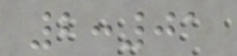2:01
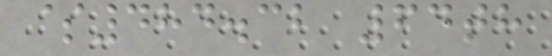$484.32 64th
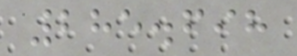285.698
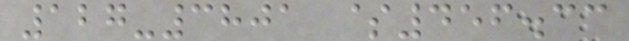127-3801 $456.33
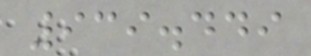939.449
